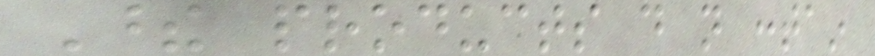These products do not contain
